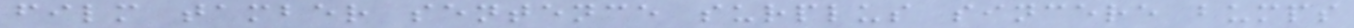film tamber sentence surplus sincere bumps
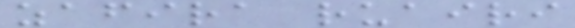zafira ruairi
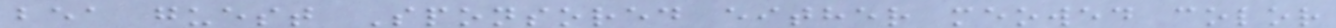bea guest Sponsored either meowed color
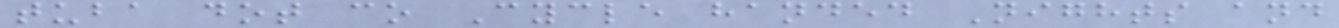tuba dot co Cycle handed Nights and
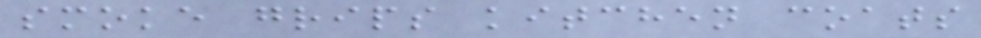smoke grips kitchen coats
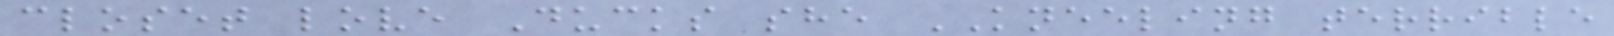closet love Ducks she KNEELING terrible
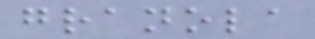granola
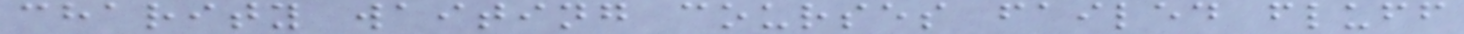charity waiting courses failed fluff
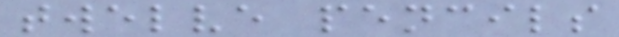twelve pencils
